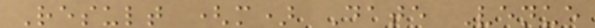Result (m) Date Venue
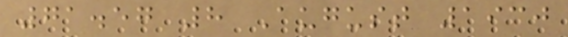71.57 8 August 1930
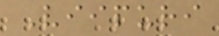Viipuri
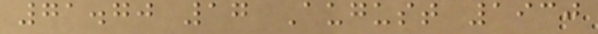71.70 17 August 1930
